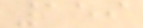159
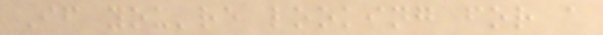If you're looking for a
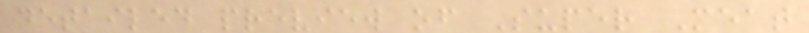detailed preview of Super Meat
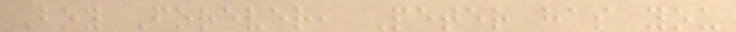Boy Forever, Peter has you
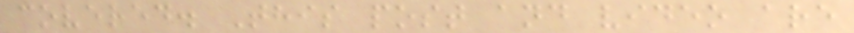covered. This post and video are
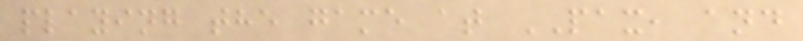playing the game at PAX, and
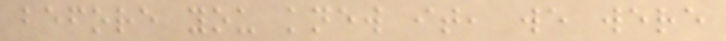before you knew it, we were
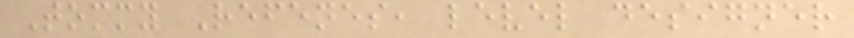Tommy Refenes, level designer
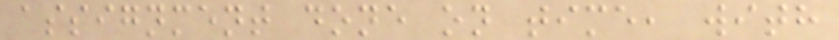assignment done on time, with
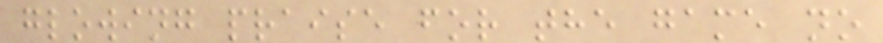glowing praise for the game no
